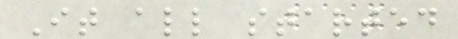It all started
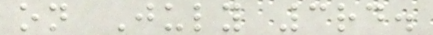on July 3rd.
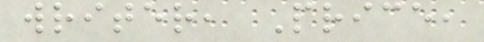writer, Price,
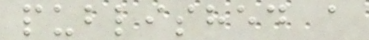published a
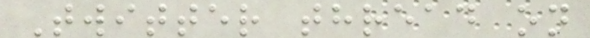Twitter thread on
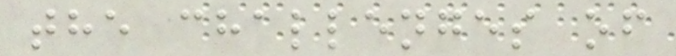the challenges of
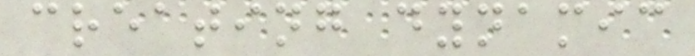creating dynamic
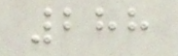288
